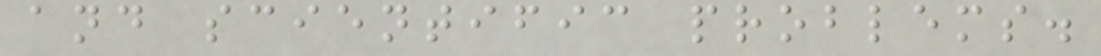and scientific problems.
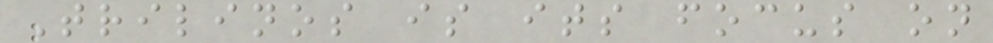Trilinos is its focus on
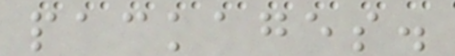packages.
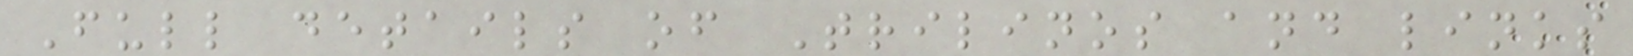Full details of Trilinos and links
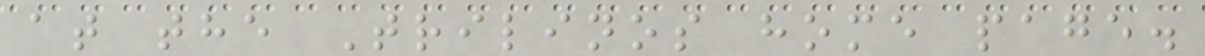at the Trilinos home page.
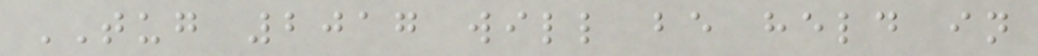TUG 2017 will be held in
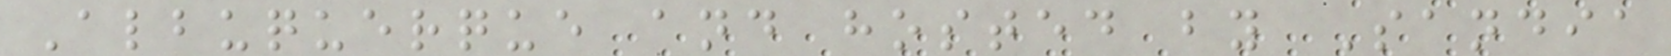Albuquerque and hosted by Sandia
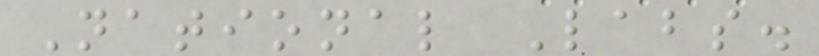National Labs.
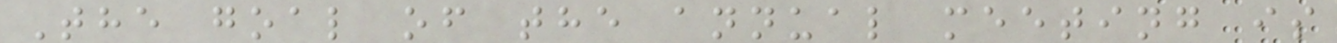The goal of the annual meeting is
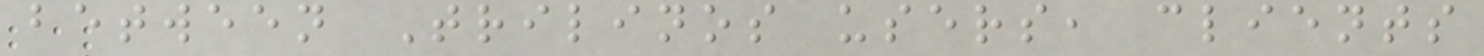between Trilinos users, clients
